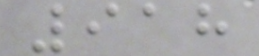918
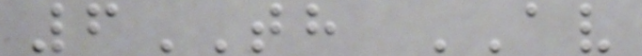6TH AV
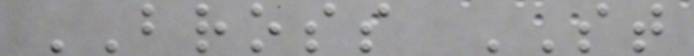BROSS ST
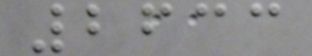2633
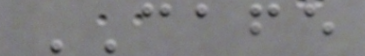CAFE
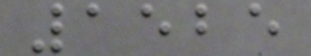1525
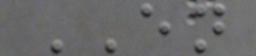EN
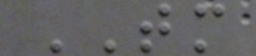TM
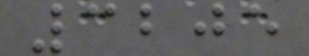3205
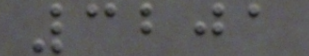3201
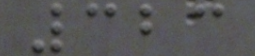323
